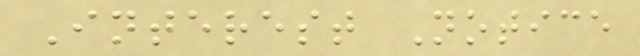Interest Notice
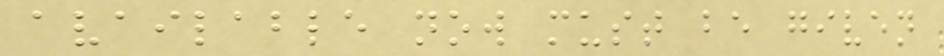available now must be given
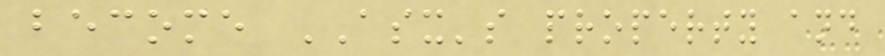become ASX's property and
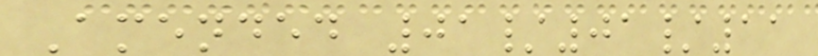Amended 01/01/11
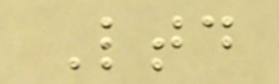Ltd
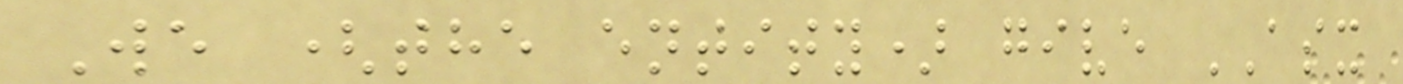We (the entity) give ASX
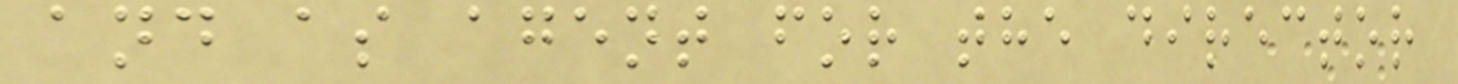and as agent for the director
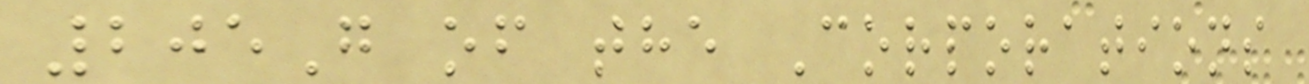205G of the Corporations
